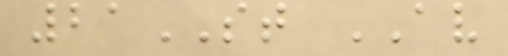21ST AV
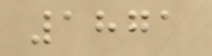1871
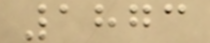1873
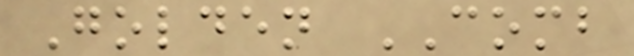Golden COMB
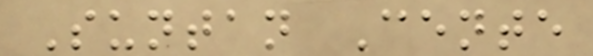Suntan Cente
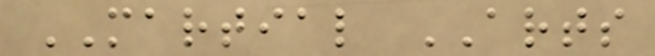MARTIAL ARTS
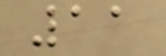11
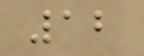12
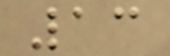13
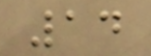14
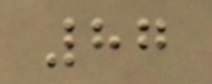87
